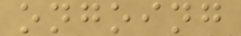ongoing
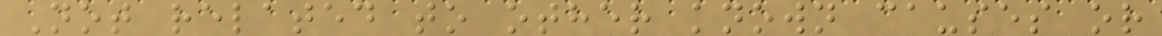Not related to other known causes or
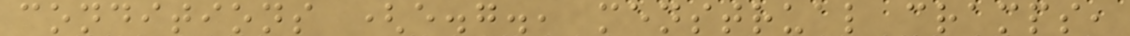conditions (e.g., menstrual cramps,
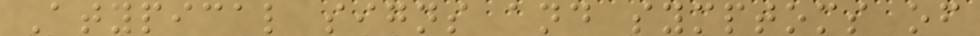Atypical signs and symptoms of
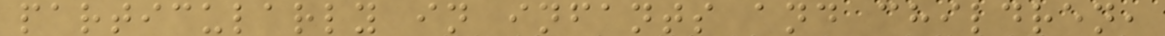particularly in infants and children,
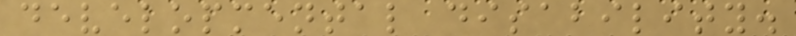developmental disability.
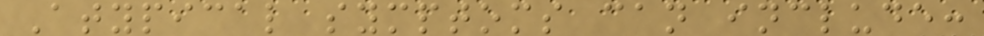Atypical symptoms can include:
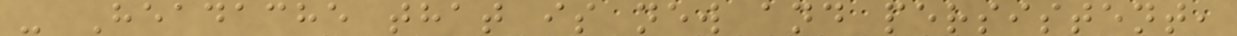- Headache that is new and persistent,
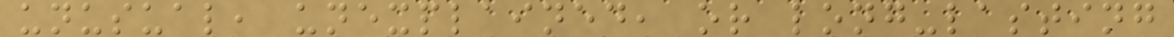unusual, unexplained, or long-lasting
